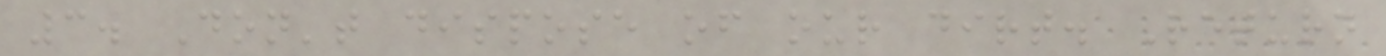3. Don't dispose of our dirt. Return
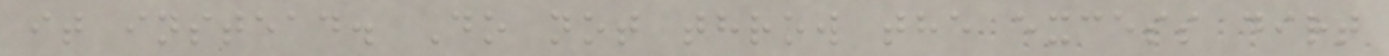it instead. Do not throw the excess dirt
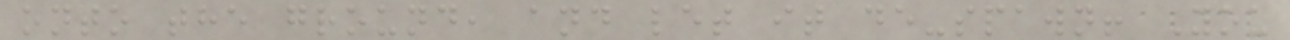onto the ground, and let it de-spawn! You
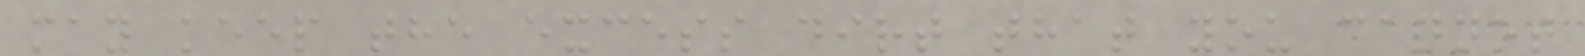may keep the excess dirt that you cannot
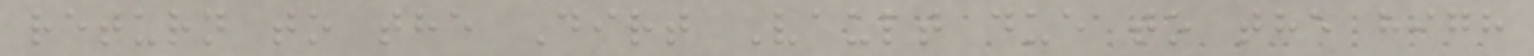return to the Dirt Vault due to the high
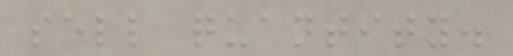sell quantity.
